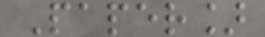Paper]
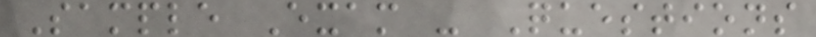Sample Exam - Questions
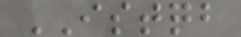ISTQB
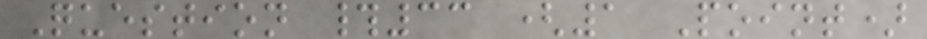Question #33 (1 Point)
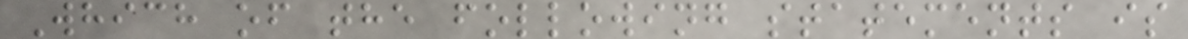Which of the following statements is
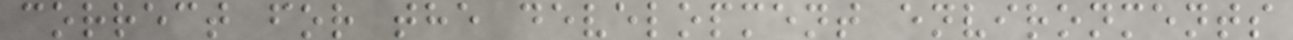correct for the development environments
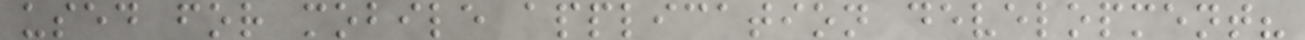used for mobile application development?
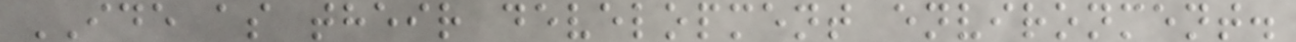IDE as their development environment.
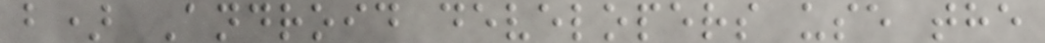b) Android developers use the
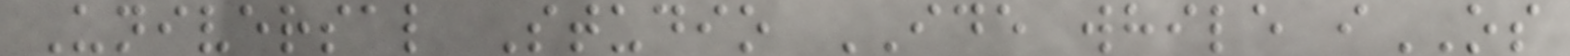Universal Studio IDE while iOS
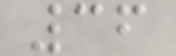36
